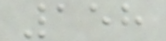158
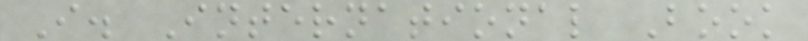I. International Book
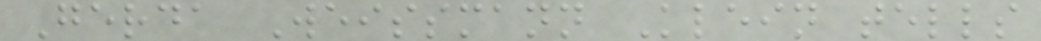Gerda Weissmann Klein tells
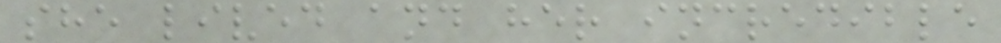she lived and her incredible
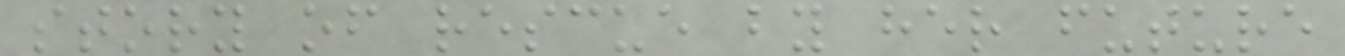story of rescue by her future
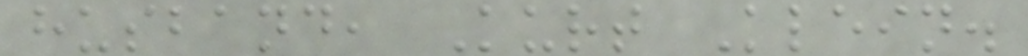husband, Kurt Klein.
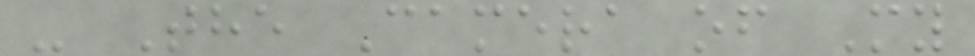- The Camera of My
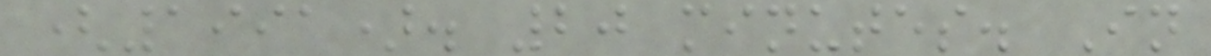(1991). 20 minutes. In
